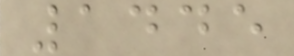1445
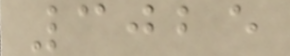3025
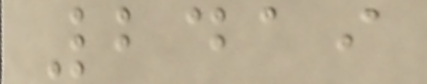2419
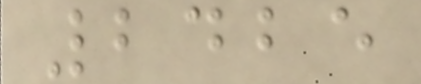2425
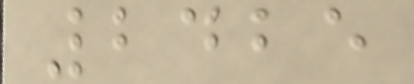2425
